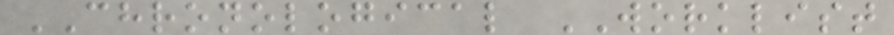CHRONOLOGICAL WORKLIST
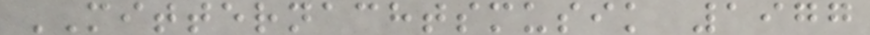MITTERNACHTSMUSIK 1977
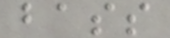bass
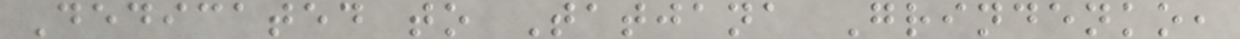Dedicated to Tatjana Grindenko,
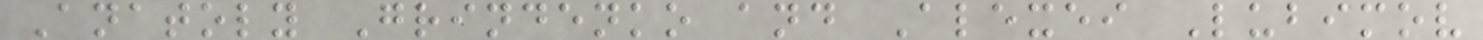Anatoly Grindenko and Alexei Lubimov
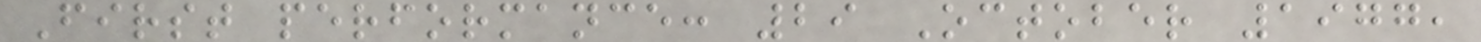First performance: 29 October 1977,
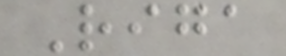Riga
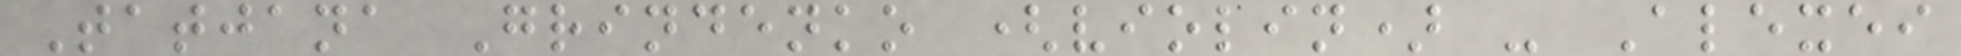Tatjana Grindenko (violin) - Alexei
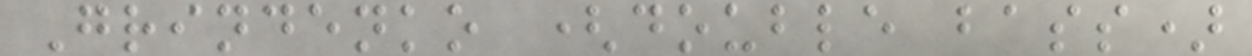Grindenko (double bass)
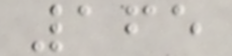165
